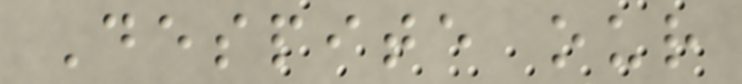Despite our
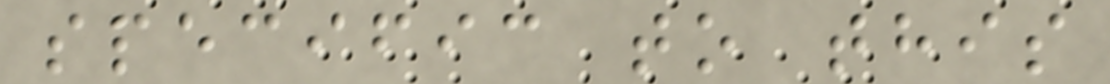specific to this
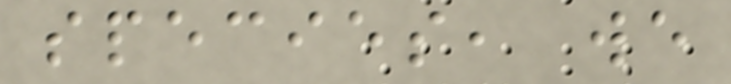species, we
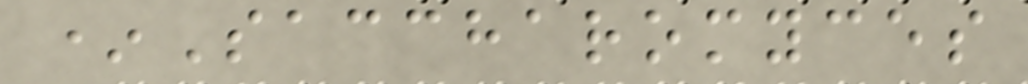*Saccharomyces
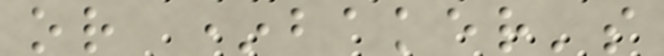or *baker's
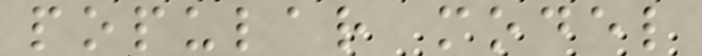popular model
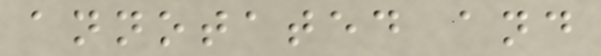annotated and
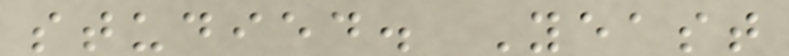studied. Yeast
